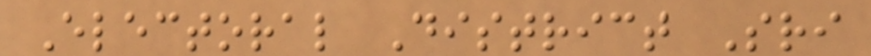Electoral District Sri
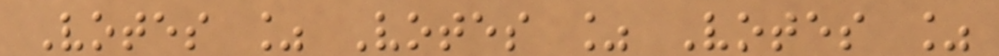Votes % Votes % Votes %
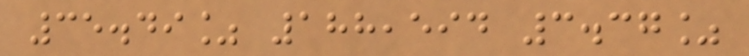35.49% 188,594 3.37%
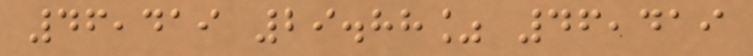46,419 29.88% 46,419
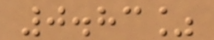0.83%
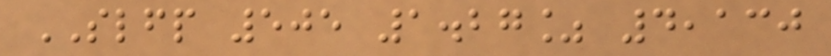SLFP 505 1.27% 4,130
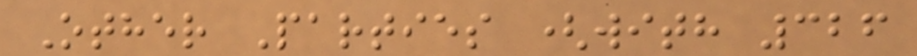Other Parties (with 326
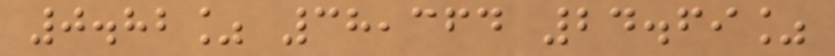0.82% 38,364 24.69%
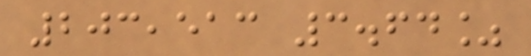203,513 3.64%
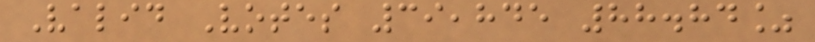Valid Votes 39,845 88.84%
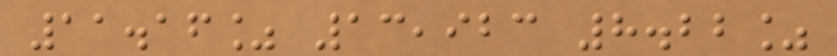11.16% 13,923 8.22%
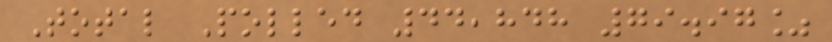Total Polled 44,848 79.97%
